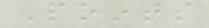Points
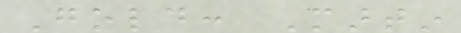Gold: Martin
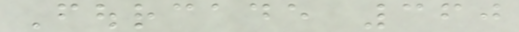Fourcade 360
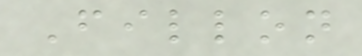Fillon
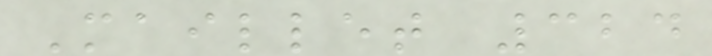Maillet 324
